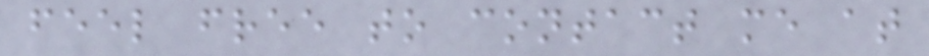feel free to contact me at
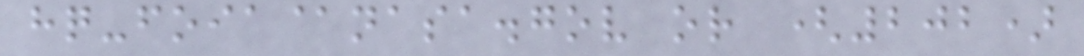hq-foia@nasa.gov or (202)
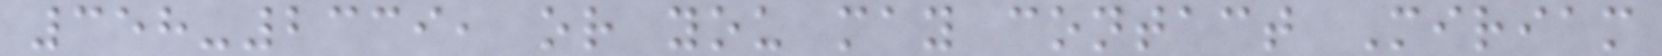358-2339, or you may contact Miriam
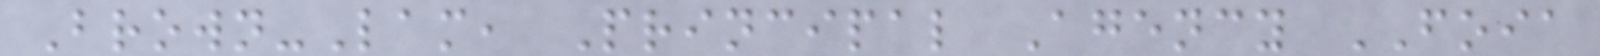Brown-Lam, Principal Agency FOIA
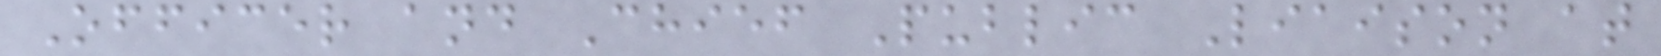Officer and Chief Public Liaison at
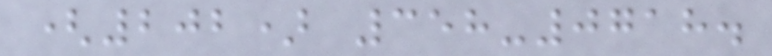(202) 358-0718.
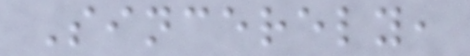Sincerely,
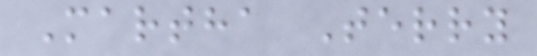Martha Terry
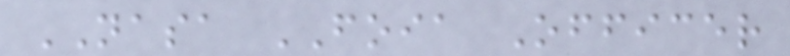NASA FOIA Officer
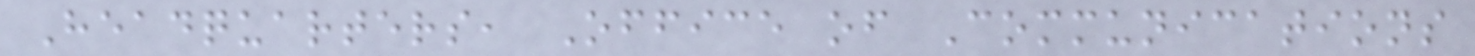Headquarters, Office of Communications
